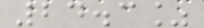24.3%
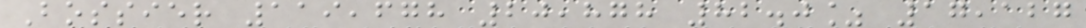Bossier 119,678 20,878 82.0% 17,127
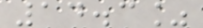14.3%
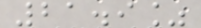21.9%
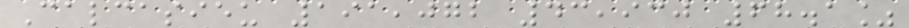Calcasieu 191,072 43,930 68.1%
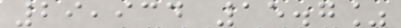29,934 15.7%
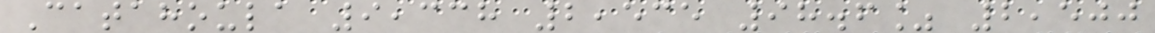Catahoula 9,338 2,535 98.6% 2,500
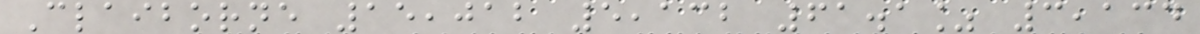Claiborne 15,012 5,132 61.1% 3,134
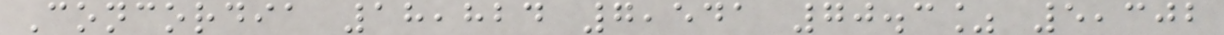Concordia 18,824 7,541 70.3% 5,302
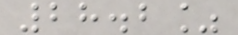28.2%
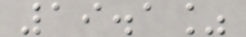19.1%
